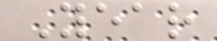Year
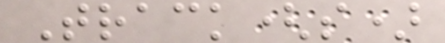Track(s)
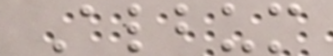Album
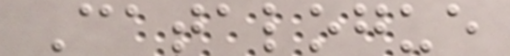Catalogue
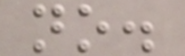no.
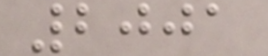2001
